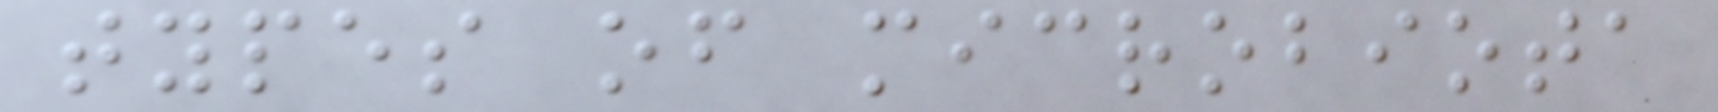types of microbiota
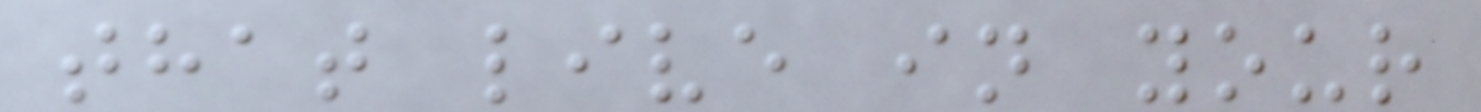that live in your
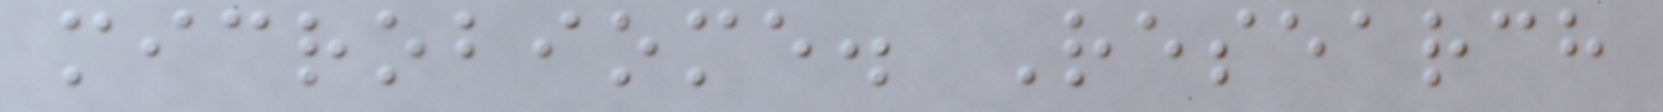microbiome. Research
